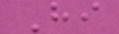Hi
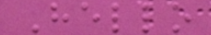Hello
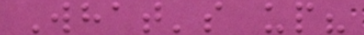What's up?
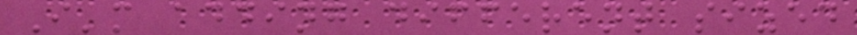I'm adding different sized
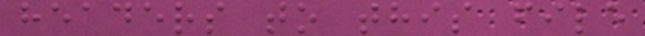headers to this file
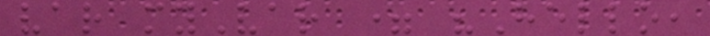var myVar = "Hello,
